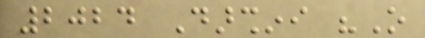2024 Darshini "O
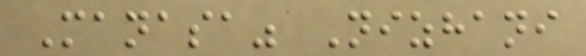Manasa" Nizhani
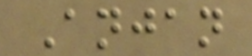Anjan
